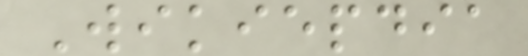Wikiepdia
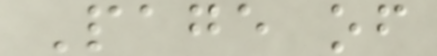Page of
